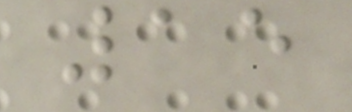15
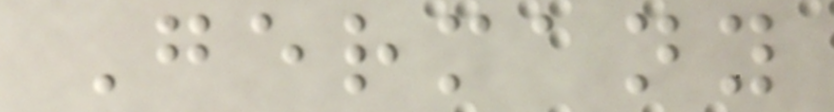Germany
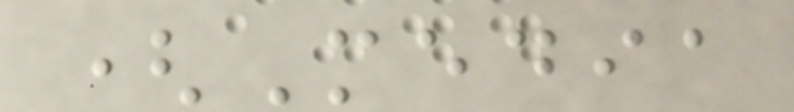(Media
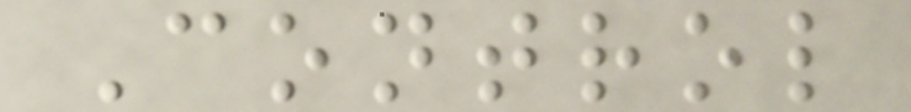Control
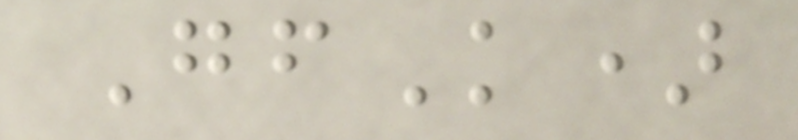GfK)
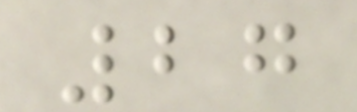27
